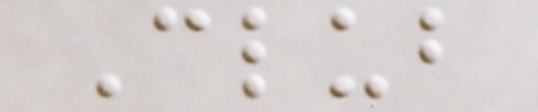Club
